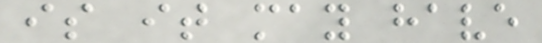is it may have
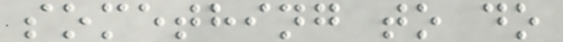something to do
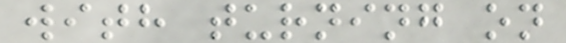with turning on
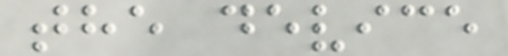the device
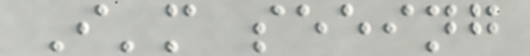I'm seeing
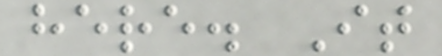here. It
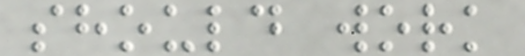should work
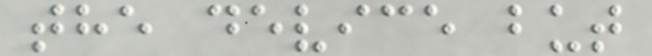the device but
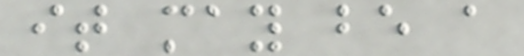it may be a
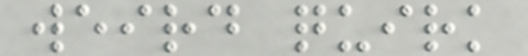weird quirk
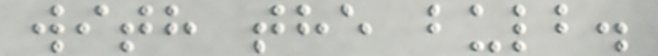with the bulb.
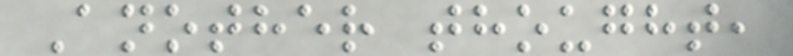Another thought,
